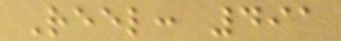Reel: 491
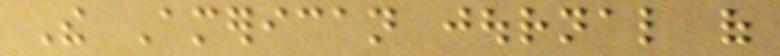The American journal of
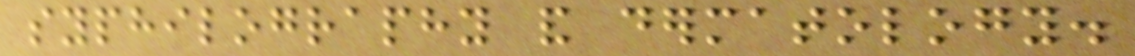syphilography and dermatology.
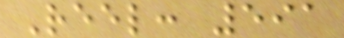Reel: 591
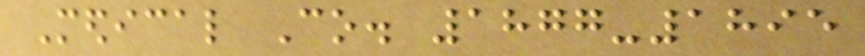Medical Co. 1877-1895
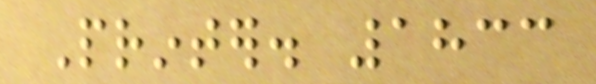Printer. 1833
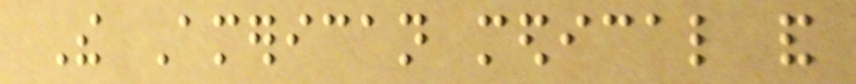The American medical and
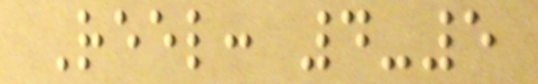Reel: 4-5
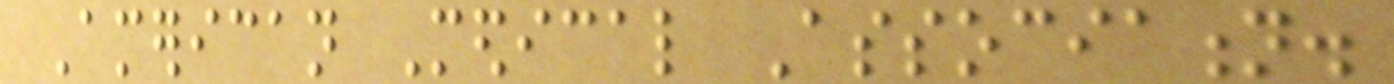American Medical Association.
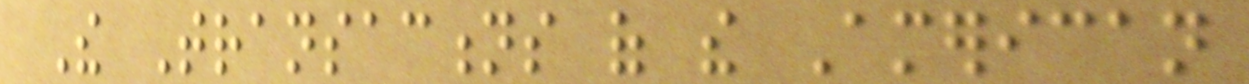The Transactions of the American
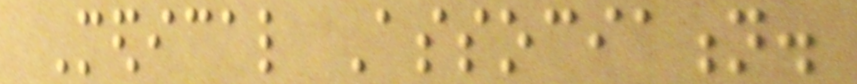Medical Association.
